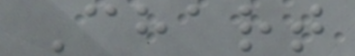Chart
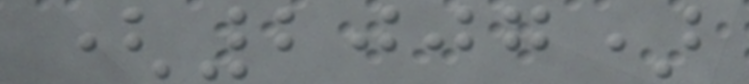(2007)
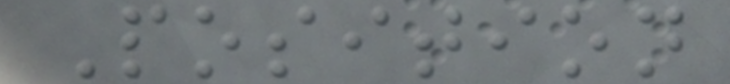Position
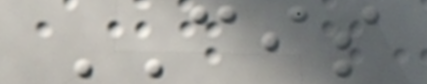CIS
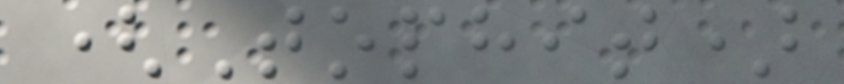(Tophit)
